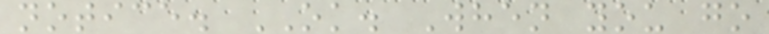notice. OK. When you go
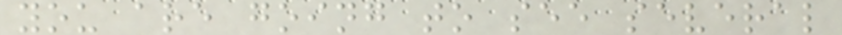you are going to see several
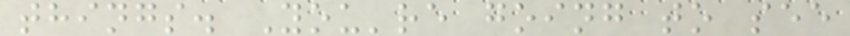things. You're going to see
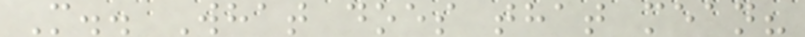M.. What does that mean?
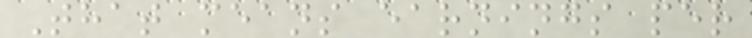That means earnings per
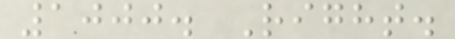1000. Right.
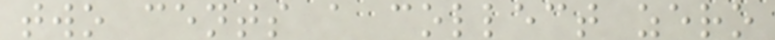two cents a collect zero
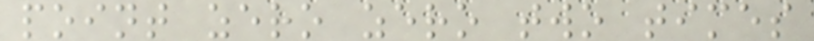point zero zero two times
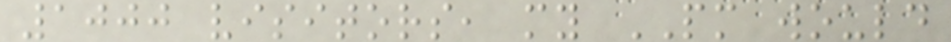1000 visitors, my PM would
